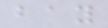bay
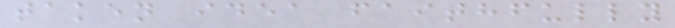taken idea faithfully
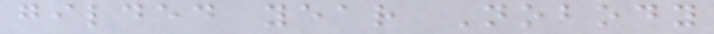gilded year Nobody
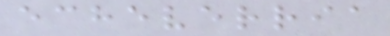echeverria
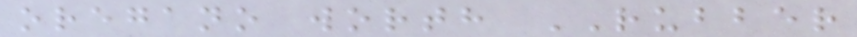oregano worth RUBBER
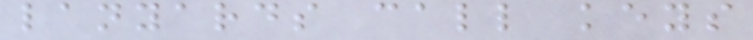lanyards call keys
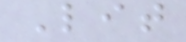Lit
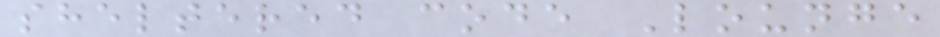sheltered code Lounge
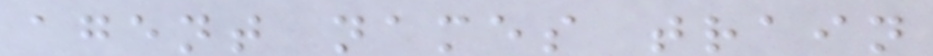agent names train
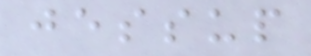jessup
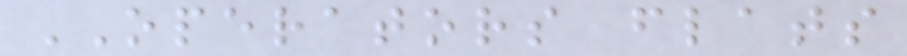OPERATORS flats
